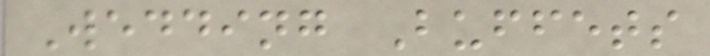Wedding Buffets
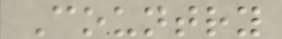Country
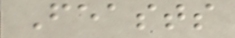Feasts
